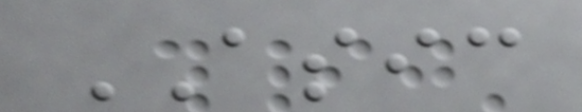ASIC
